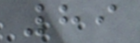89
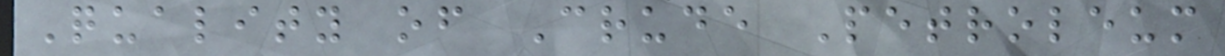Quality of Crude Petroleum
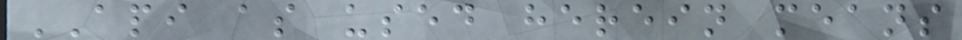API as used herein means
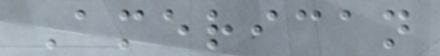American
